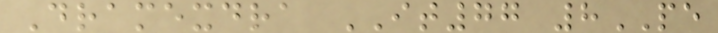Dramexdra IT77 8PE
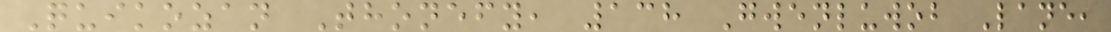Quikozan Thonefy, 138 Gwenluwob Lane,
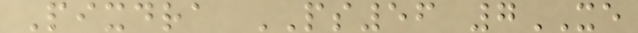Pixdra PS56 7XE
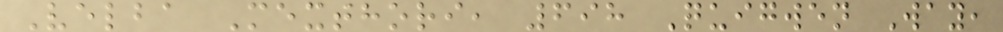Velba Mexthori, 698 Quigwen Way,
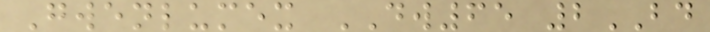Gwenlumex DW65 2BD
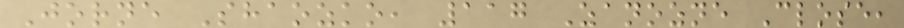Jorne Shaozko, 117 Zanozne Close,
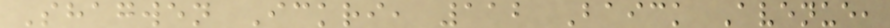Shagwen Ickri, 112 Baick Avenue,
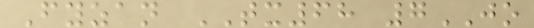Fyzan TX68 7JO
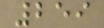259
